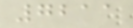7211
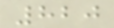820
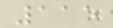115
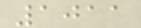1011
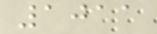1011
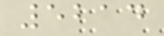5214
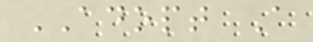ADOPT A
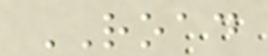ROAD
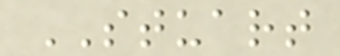STUART
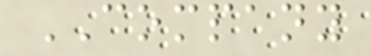COMPANY
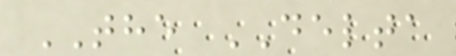THE DELTA
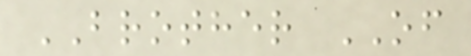BROTHER OF
